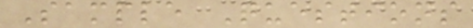Sample Questions
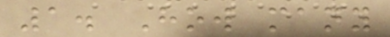1. How many
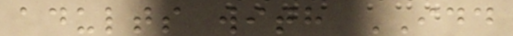adults with IDD
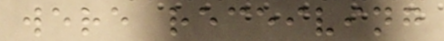were receiving
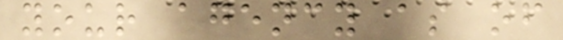your agency as of
